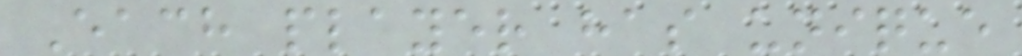Each player has unique
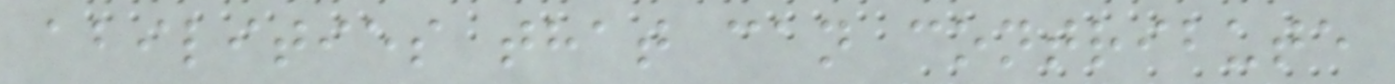abilities that can contribute
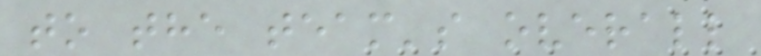to the team's overall
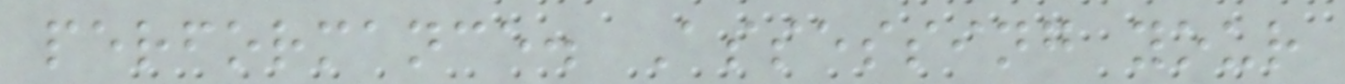performance. Assessing your
